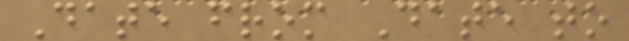Date from Date to
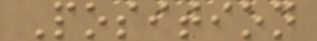Position
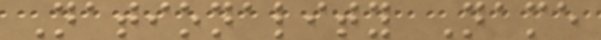Nationality Name
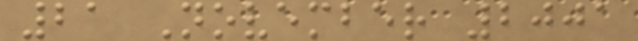21 November 2001
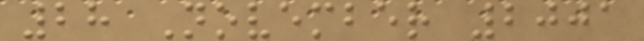28 November 2001
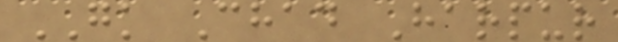GK Chad Harpur
